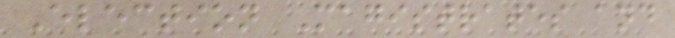Election Magistrates and
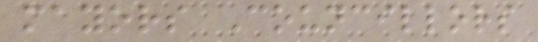mayors Councillors
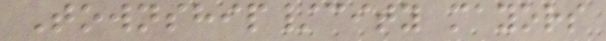Township/city mayors
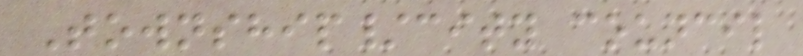Township/city council
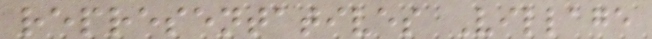representatives Village
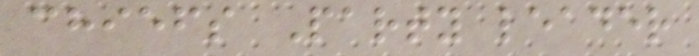chiefs Party leader
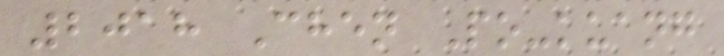2018 Chen Po-kuang
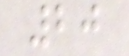20
